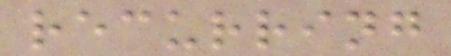recurring
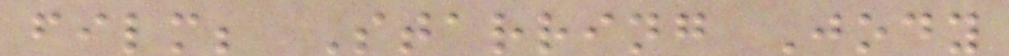film; Starring Jody
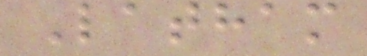Latham
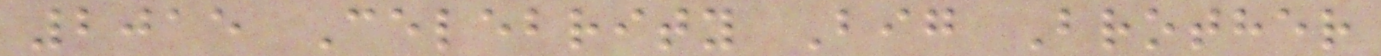2015 Celebrity Big Brother
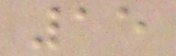15
